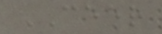CEER
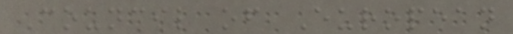Council of European
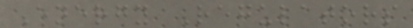Energy Regulators
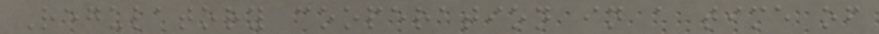Regulatory cooperation in a time of
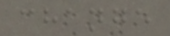change
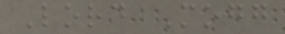Lord Mogg
